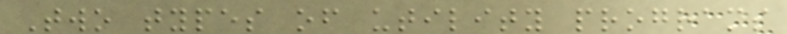Two types of utility programs
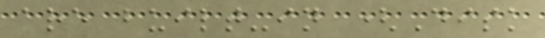are built-in (Disk
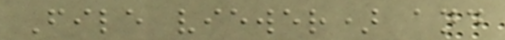File viewer) and
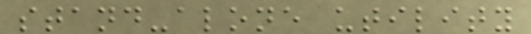stand-alone utility
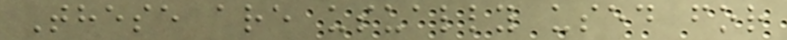These are usually used for
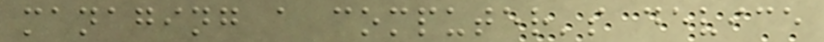managing a computer's device
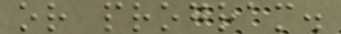or program.
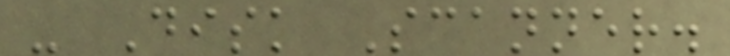- Disk Scanner.
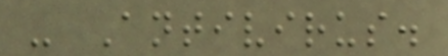- Antivirus.
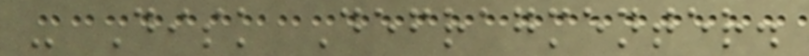- Disk Defragmenter.
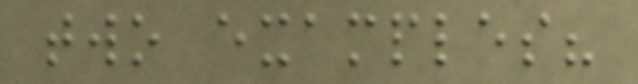two examples?
